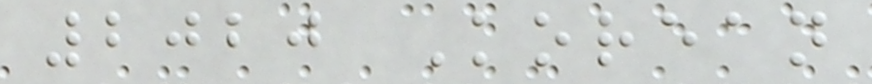2020 Korean
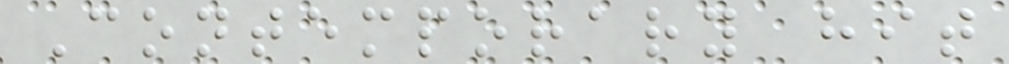Contemporary hit
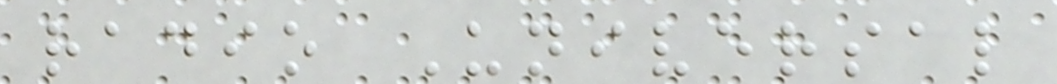radio Universal
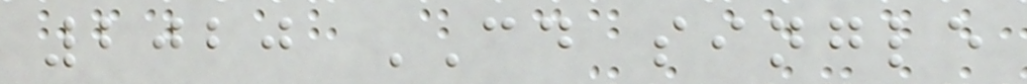2020 CD single
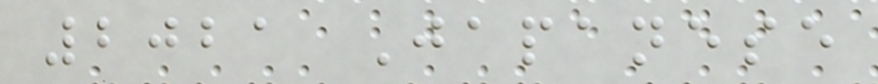2021 Japanese
